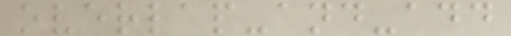overlap-and-add
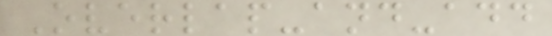Overlap-and-add
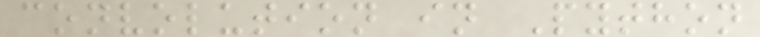convolution in Python
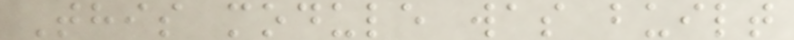This module was built
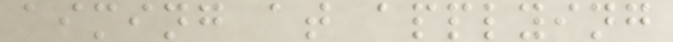aiming at applying
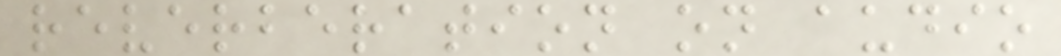reverberation on audio
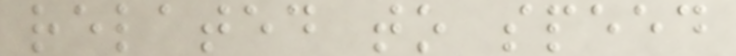related to speed
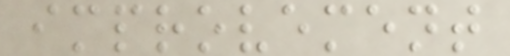improvement
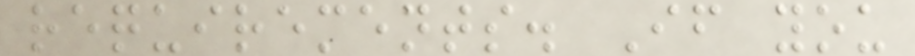requirements. If you
